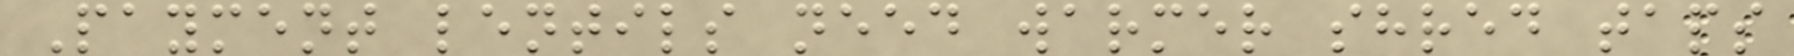Payment lentils need warmer shred taps
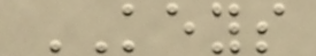KEYS
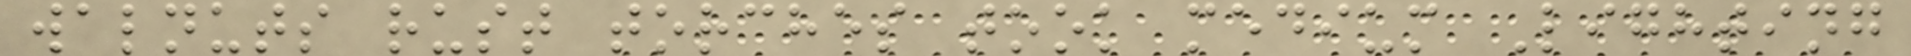walnuts rust torches took medium Lighting
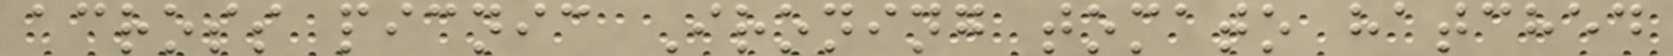across picnic Ironing tomato hatched
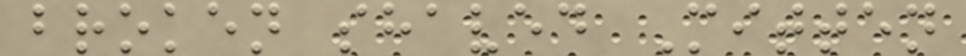broken shaved Mitten
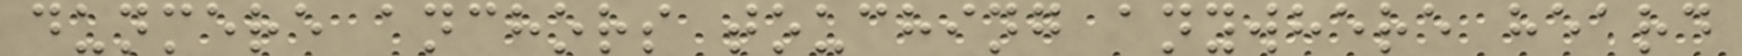dunmere anchors touching anywhere heard
